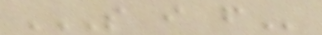S I F
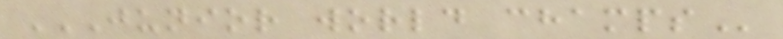JUNIOR WORLD CHAMPS
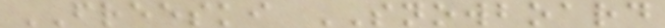FREESKI SNOWBOARD
